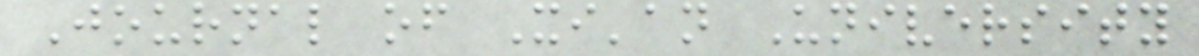Journal of Xi'an University
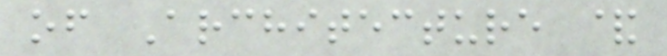of Architecture &
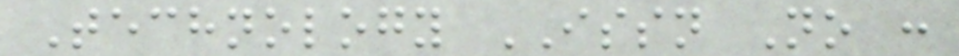Technology ISSN No :
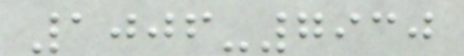1006-7930
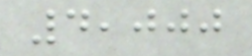4,000
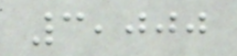3,000
